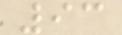93
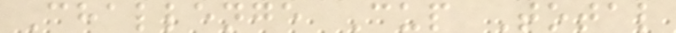Challenge Cup Total
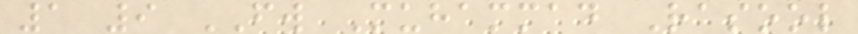1 9 FW Muhammad Rasool
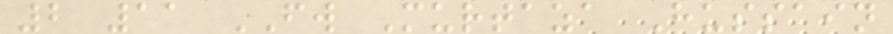2 11 FW Murtaza Hussain
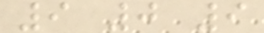9 0 9
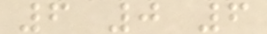6 0 6
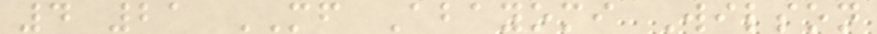4 21 MF Abayomi Wilson
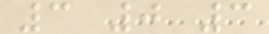3 0 3
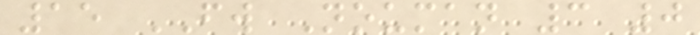15 FW Nouman 3 0
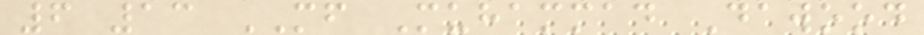6 13 MF Muhammad Dawood
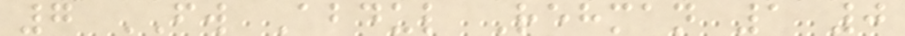7 FW Abdul Rehman 1 0
